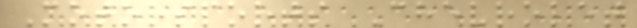Motorsports Chevrolet
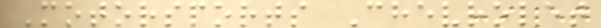Motorsports Chevrolet
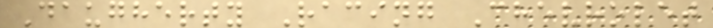Daugherty Racing Chevrolet
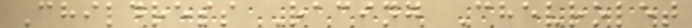Childress Racing Chevrolet
